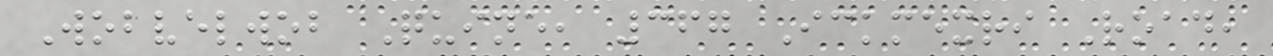Wobvelwob Quine, 367 Ickmexri Road,
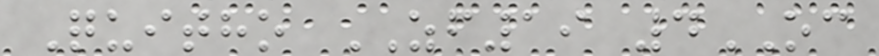Quitho ZF19 4OC
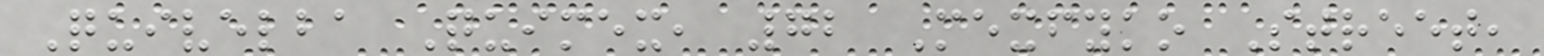Quivelba Quimex, 72 Mexfyko Street,
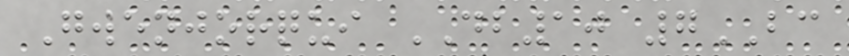Gwenjorqui DB10 7BC
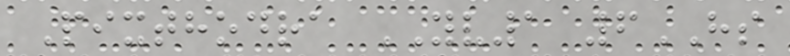Pixthodra YV1 6HS
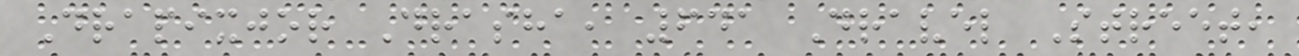Drapixjor Drasha, 641 Dravel Street,
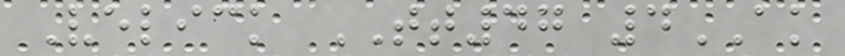Velick TT47 4AK
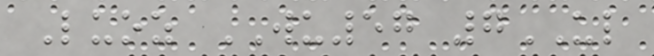Luoz WU57 7UL
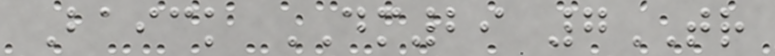Baick DM29 7TR
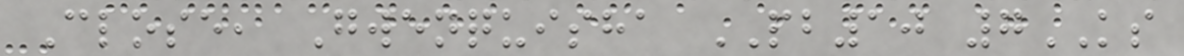Close, Gwenquisha PB10 7KS
